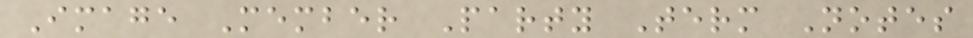Image Member Party Term Notes
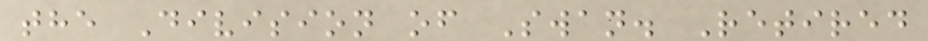the Division of Swan. Retired
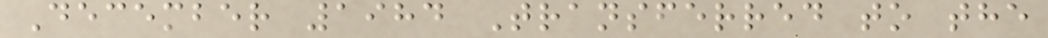December 1984 Transferred to the
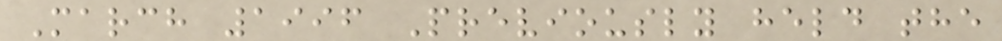March 1996 Previously held the
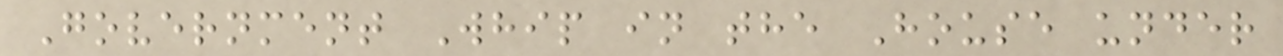Government Whip in the House under
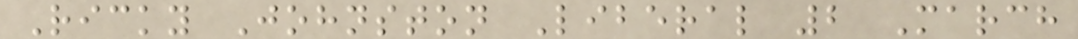Ricky Johnston Liberal 2 March
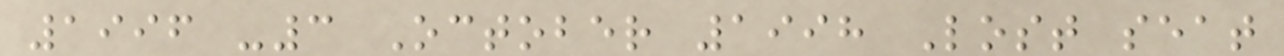1996 -3 October 1998 Lost seat
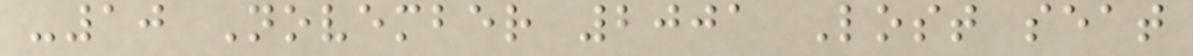-10 November 2001 Lost seat
